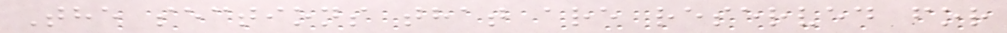The sections that are reserved for
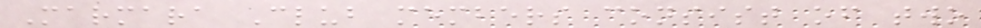Marmara Club members consist of two
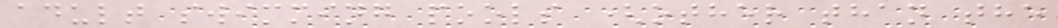adult swimming pools (other than the
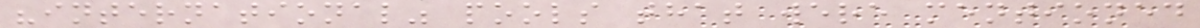"international" pools that were mentioned
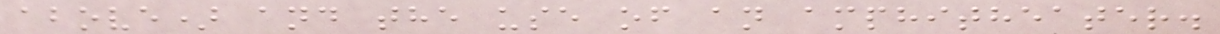above) and the use of an amphitheater.
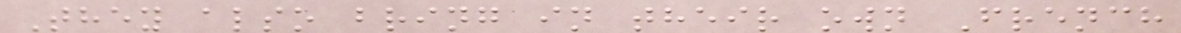They also bring in their own French
